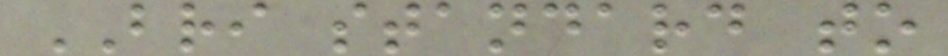BRI standard to
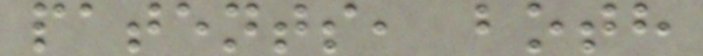patents, both
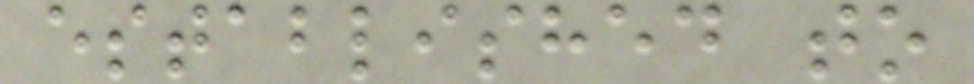established to
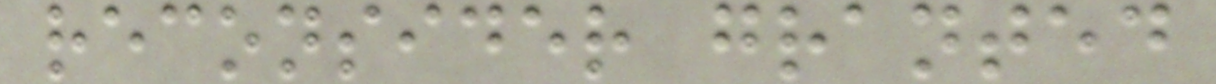reconsider granted
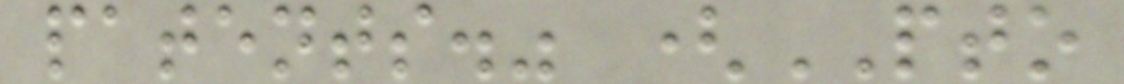patents." (PTO
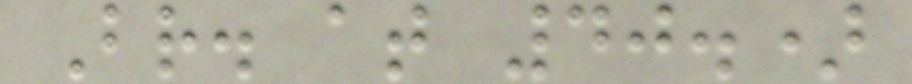Br. at 40.)
